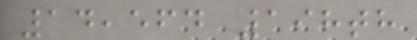14,564 198th
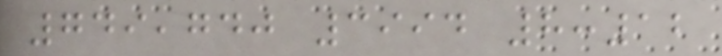749,740 3994 8:12
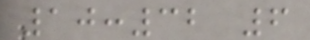10:32 6
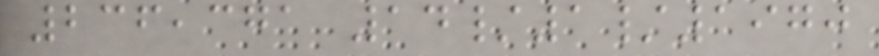236,371 14/1/1970
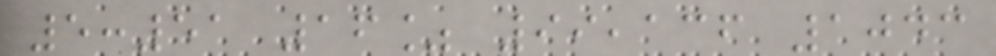5:51 16% 99,136 1043
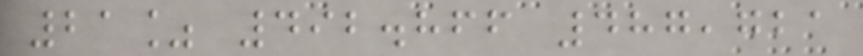21% 492.866 487,721
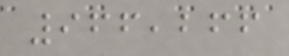966,266
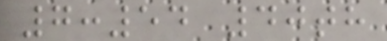7:54 40th
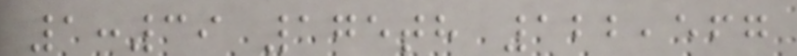1:39 175th 122,567
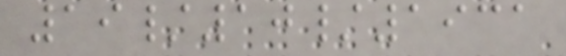19/10/1931
